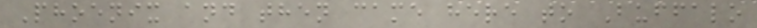Phoenix and then came here to Buffalo
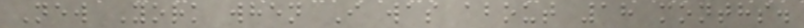New York when I was about 18 months.
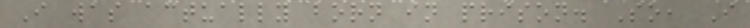I was actually born in prison. So, I
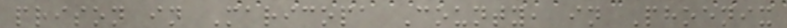prison in Maricopa County, in Phoenix
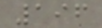196
